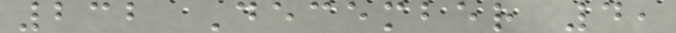232 December 4,
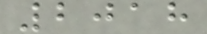2018
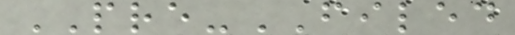PRE-FILED
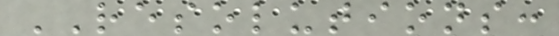RESOLUTIONS:
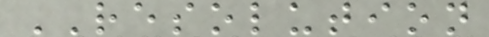RESOLUTION
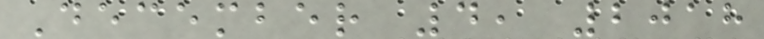December 4, 2018
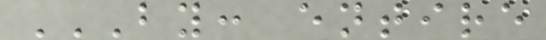BY: ENTIRE
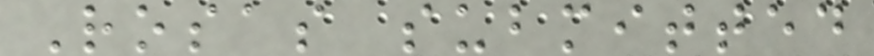Rosas submitted
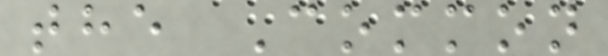the Common
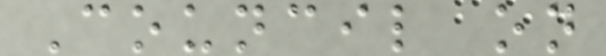Council on
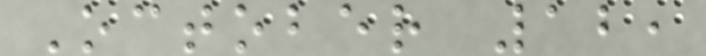October 12,
